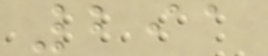291
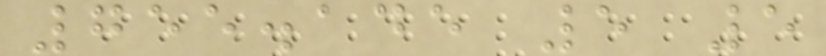755.145 5 5
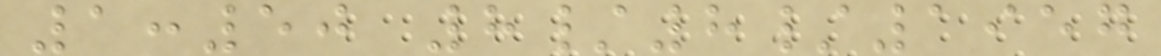1:50 8/8/1957
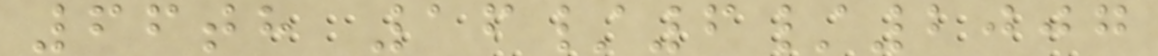66th 16/6/2007
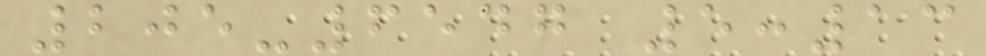205-6547 5:13
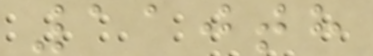110th
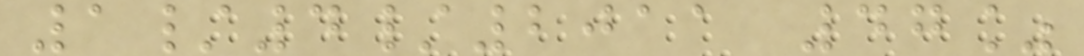1/4/2011 47%
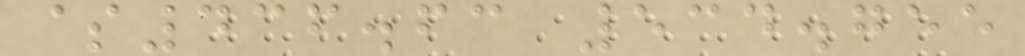$436.63 534.755
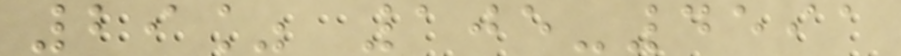29% 105-4591
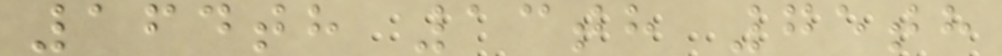164th 13th 75th
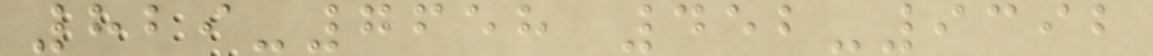829-7658 452-9392
